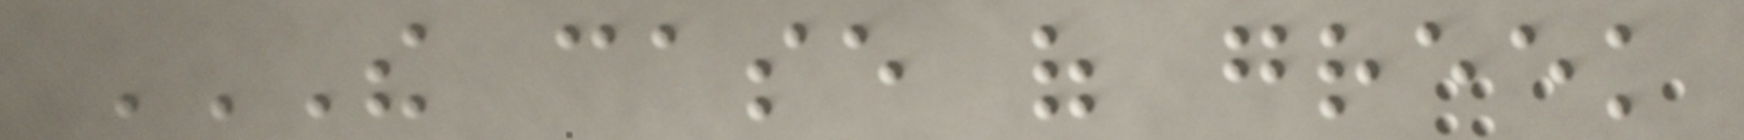THE CASE OF GREEK
